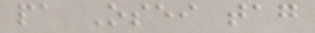pa Osei tag
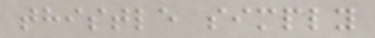thistle simply
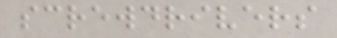screwdrivers
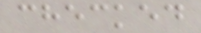checked
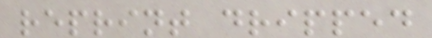reprint dripped
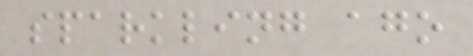sparkling ago
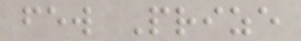few Prize
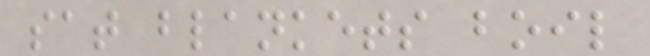sat blankets boil
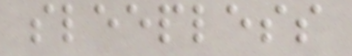sleepless
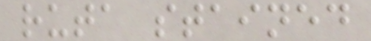ruta stained
